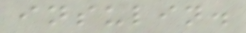insulin.
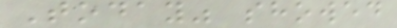Today" showed
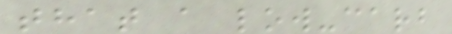that a low-carb
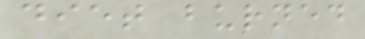diet burned
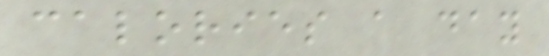calories a day
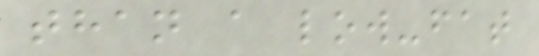than a low-fat
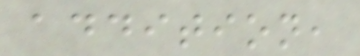addition,
